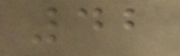42
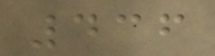436
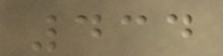434
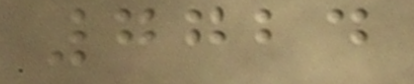7724
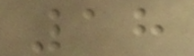18
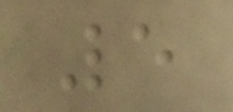5
